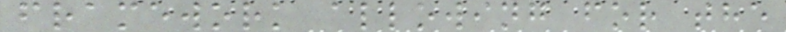framework allowing for the
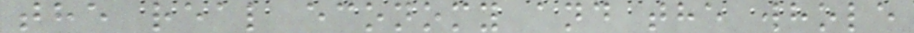the real economy and the whole
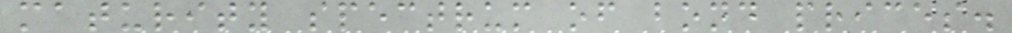maturity spectrum of bond prices.
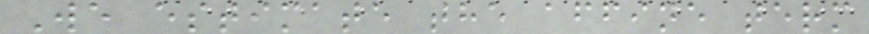We estimate the affine term
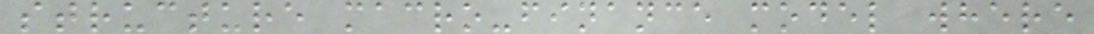structure macro-finance model where
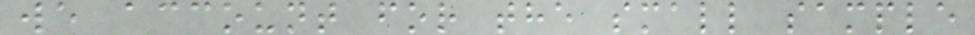we account for the small sample
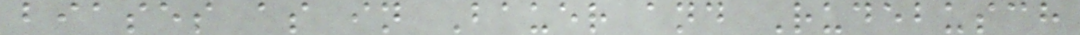biases as in Bauer and Rudebusch
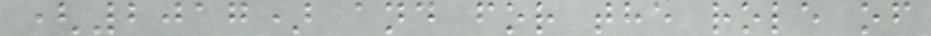(2017) and for the role of
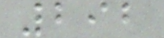292
